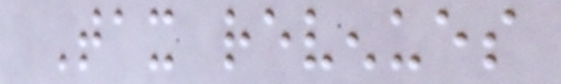Tax revenues
